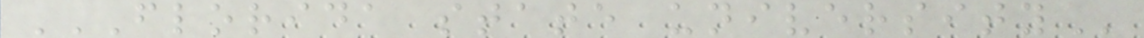FLORIDA STATE UNIVERSITY
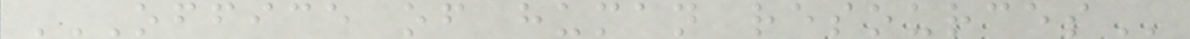OFFICE OF HUMAN RESOURCES
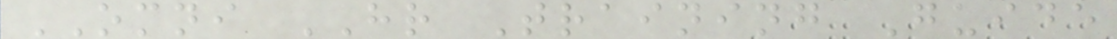OMNI HR Training Guide
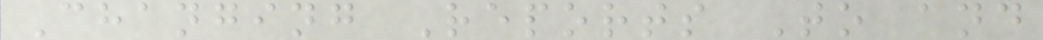Changing Reports To and
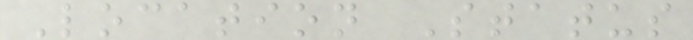Location Status
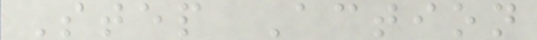Step Action
